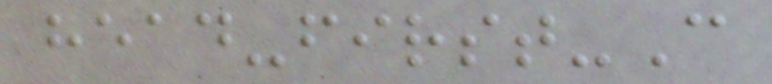head-first-C
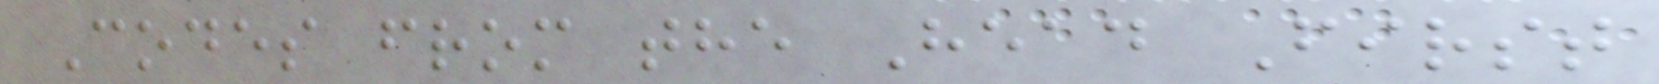Codes from the Head First
